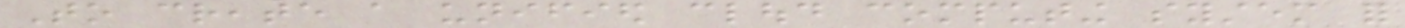To create a unified cloud computing system for
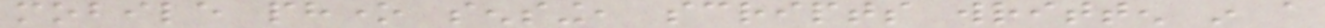mobile phone sensing, scripts written in a
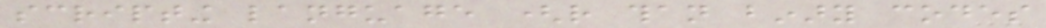scripting language (rather than binary codes
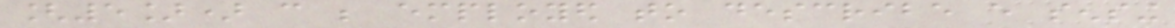[5]) can be employed to describe every sensing
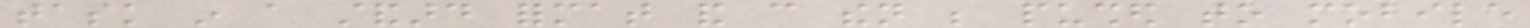task in a standard format and can then be pushed to mobile
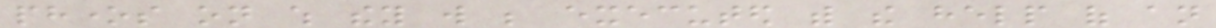phones on which they will be executed with the help of an
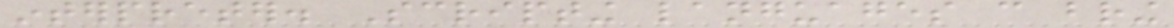interpreter. Scripting languages can bring
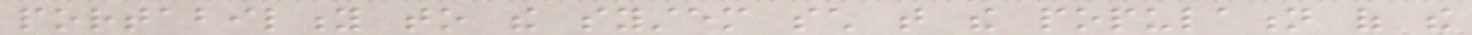portability to the system such that the population of the
